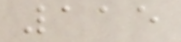115
